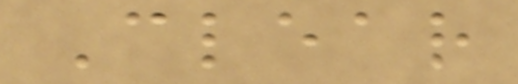Clear
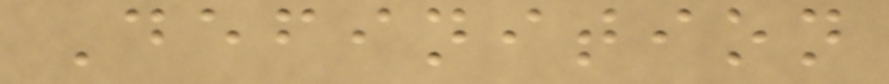Definition
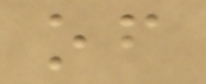of
